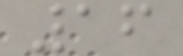16
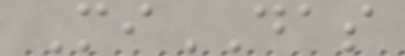MiDAS
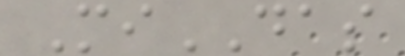MiDAS
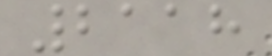2118
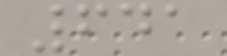641
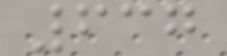637
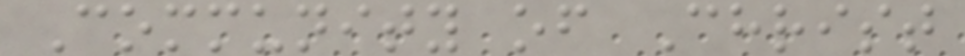Community of Christ
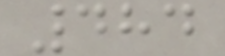484
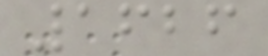1626
